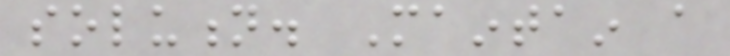solution. Maintain a
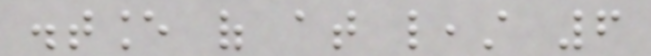distance of at least 6
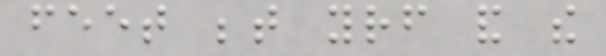feet between yourself and the
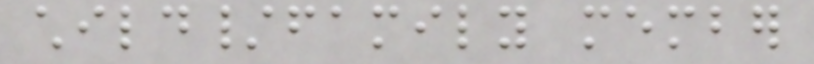child/family member
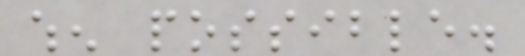when possible.
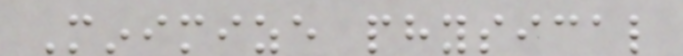Minimize physical
